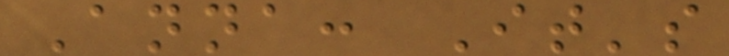Anna: It's
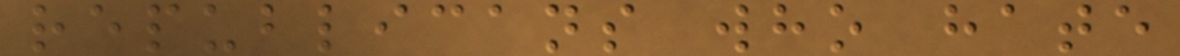republicans who hate
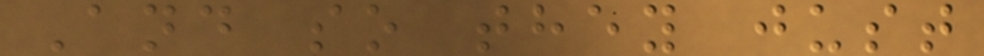And so they just
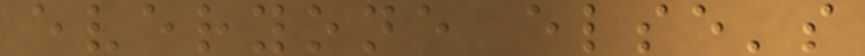everyone else's
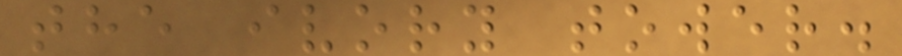the ivory tower.
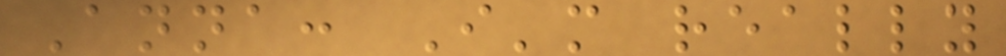Anna: I'm really
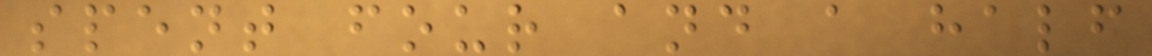spent four and a half
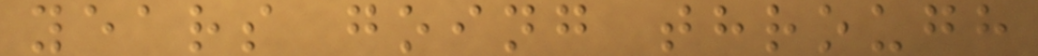years going through
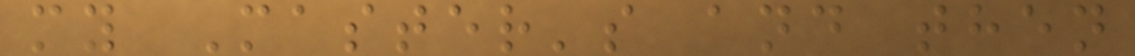my Master's and then
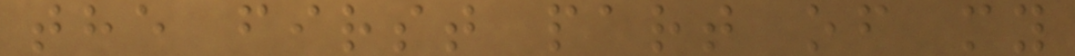the first part of my
